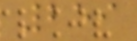259
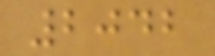2042
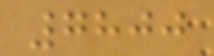7800
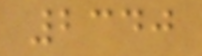2340
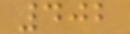402
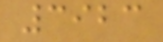3923
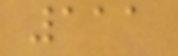111
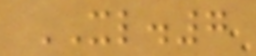XL.7
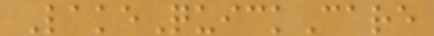LakeQuickCare
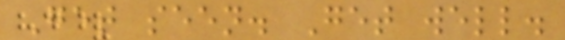Get seen. Get well.
